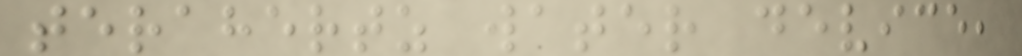terahertz water device,
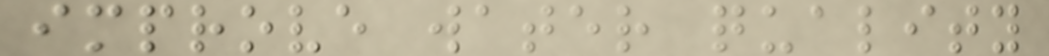improve water quality
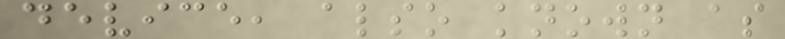device, also known as
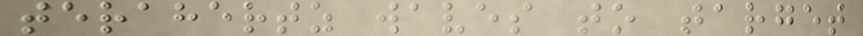terahertz waves to target
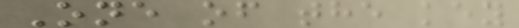One of the key
